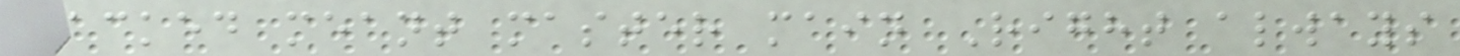packed meant master main Right always
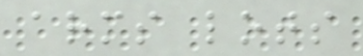arms lots
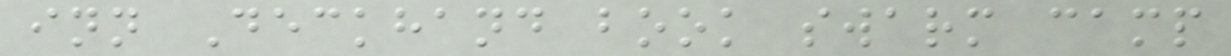inn Deckhand book swarm camp
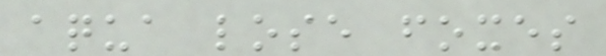aqua lose foxes
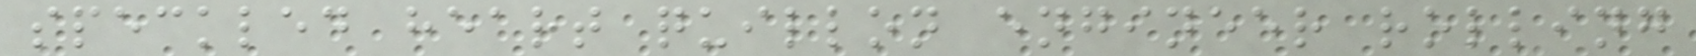speckled heart quillon engineer rolling
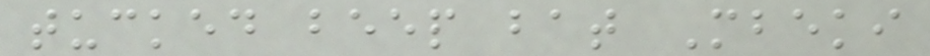tucked beep bat Mbeki
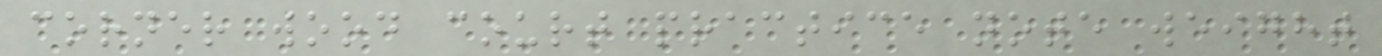corner wood court practice note weight
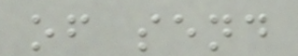of send
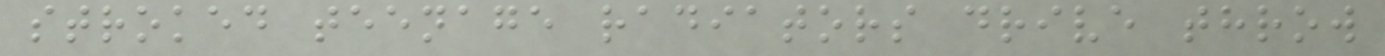stroked teenage radiators drive throw
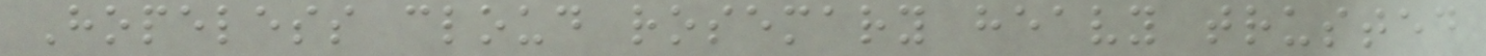Hopeless cloud rosemary heavy trusted
